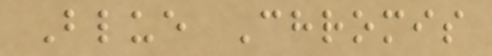Blue Chromis
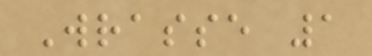Wrasse 1
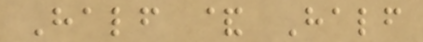Half & Half
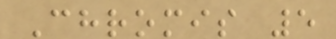Chromis 5
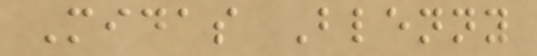Midas Blenny
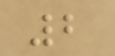2
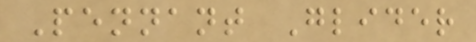Pennant Glider
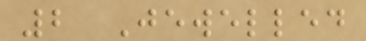2 Jewelled
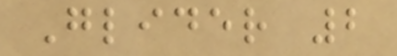Glider 2
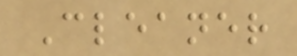Cleaner
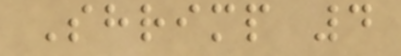Shrimp 4
